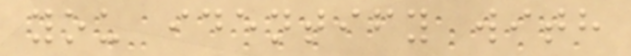you identify with
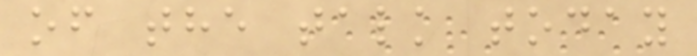of the talk today
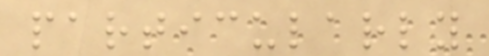particularly
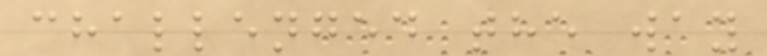challenged the way
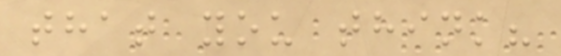that you think?
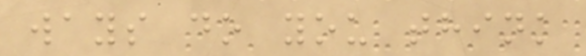ways do you think
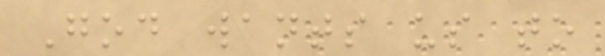God wants us to
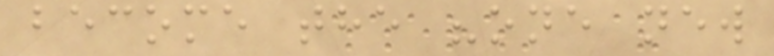become the "one new
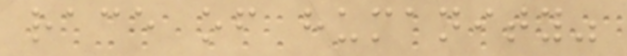race of humanity"
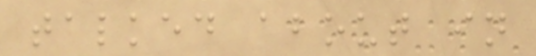talked about in
